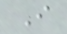I
